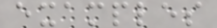examples
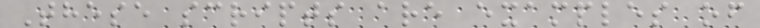These scripts are examples of
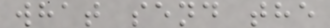what send the
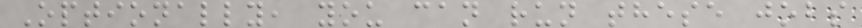Optionally, you can run these jobs
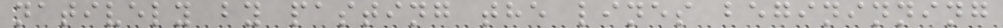natively by pasting the lines begininning
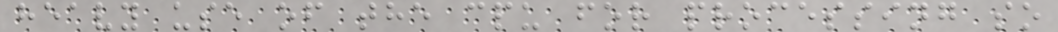heavy use of the cpu for processing so
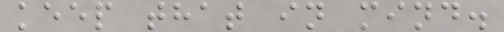keep that in mind.
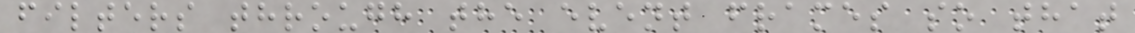filters through the event frames so that
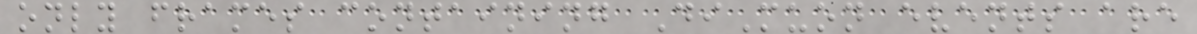only frames containing DiMuon events are
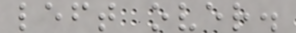left over.
